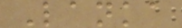Lanka
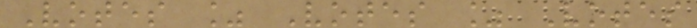Votes % Votes % Votes
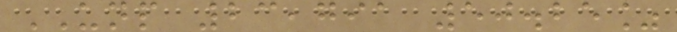UNP 23,791 50.25%
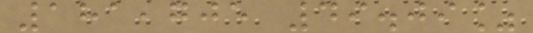181,705 49.09%
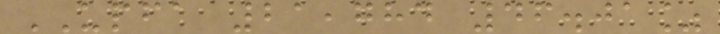UPFA 21,784 46.01%
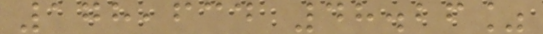178,634 48.26%
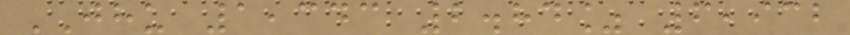JHU 1,343 2.84% 6,932
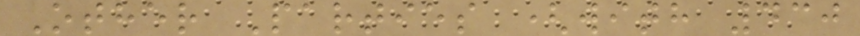Other Parties (with 430
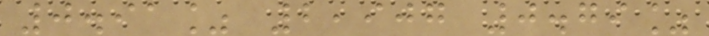0.91% 2,907 0.79%
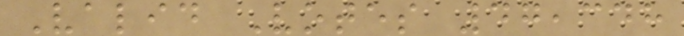Valid Votes 47,348
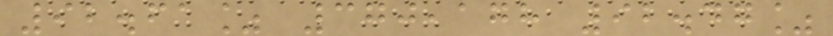92.61% 370,178 92.47%
